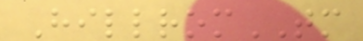HillromTM
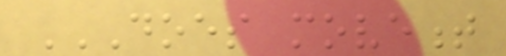DOES MOVEMENT
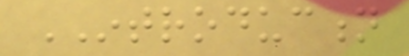INTRODUCTION
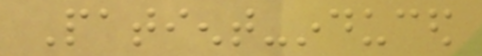Patient-induced
